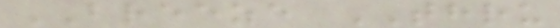BREEZE THRU
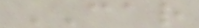CAR
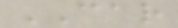CAR
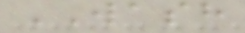WASH
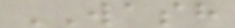WASH
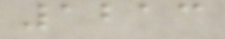1213
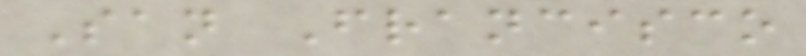San Francisco
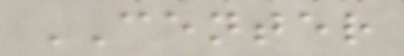CENTER
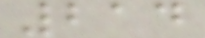214
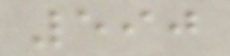590
